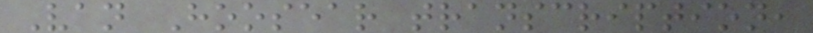Van Hoosear transcription,
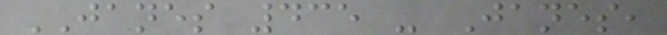JANES 435 - Janes,
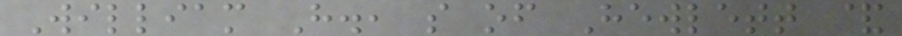William H., s of Hewlett &
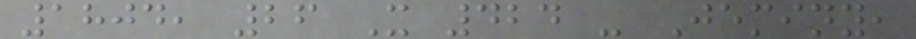1804, 26 X 424 - Jeminy,
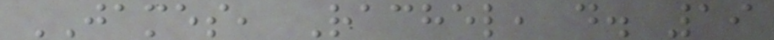JAMES, Rachel, d. 19
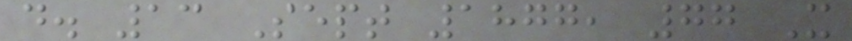d. 13 Sept 1877, 77 X
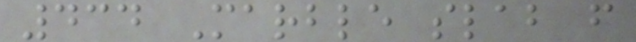434 Marble slab f
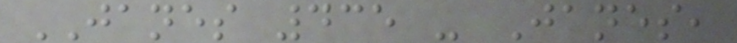JANES 435 - Janes,
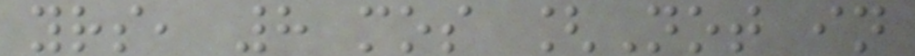yrs, 8 mos [Not in
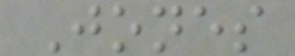Jones
